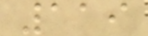119
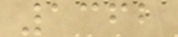1362
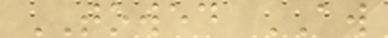TOWED AW
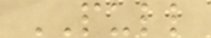PULL
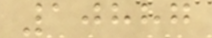10887
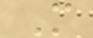M
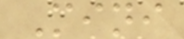Mini
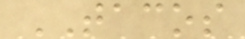TACOS
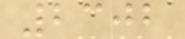2302
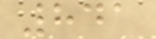841
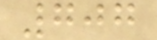707
